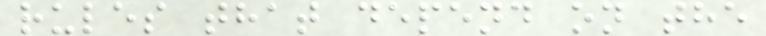rules that depend on the
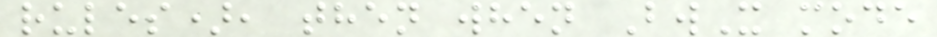rules), then when BwX mode
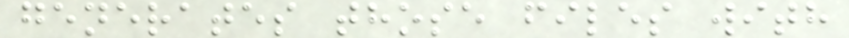generates those files with
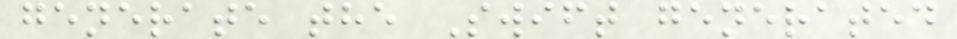generate the Swift generated
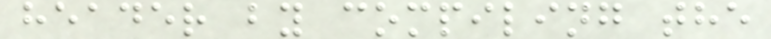header by compiling the
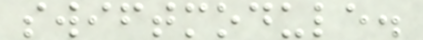swiftmodule.
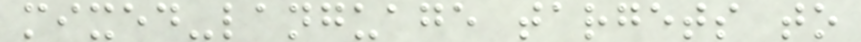mixed-language targets to
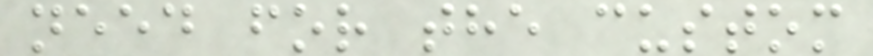need for the custom
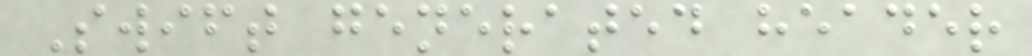Swift generated header
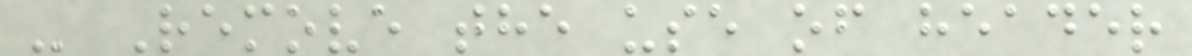- Remove the use of header
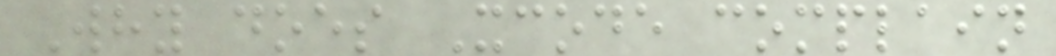Why does Xcode complain
